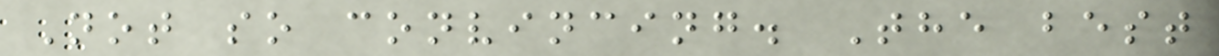Not so convincing. The best
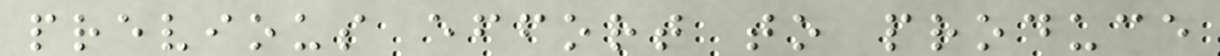previous effort to produce
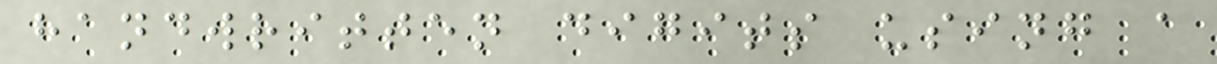handwritten digits using a
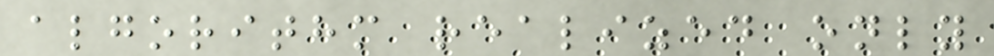algorithm realized only
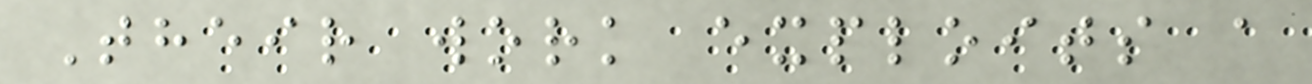Their work exploits a
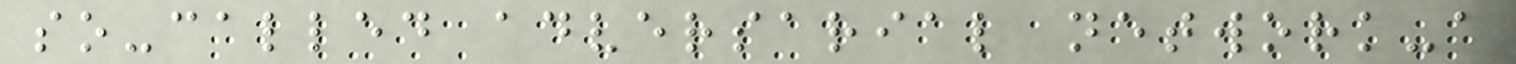so-called adversarial network-a
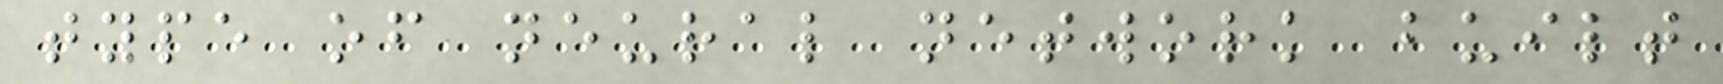type of neural network built
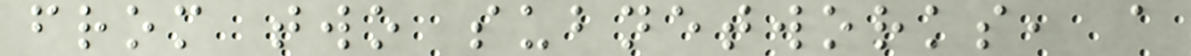from two subnetworks, a
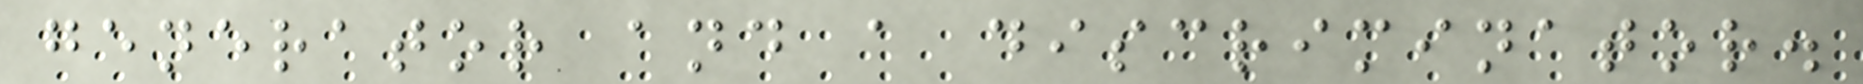generator and a discriminator.
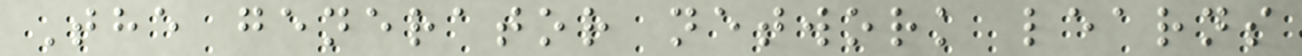The generator network learns
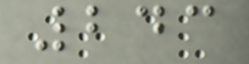243
